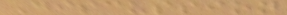Discussion
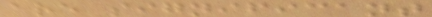are significant
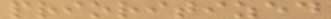prioritized
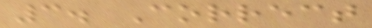3. Correct
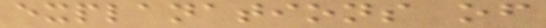explanations of
